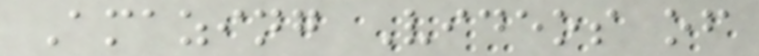Amazing Videos of
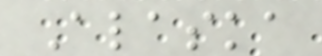Alaska
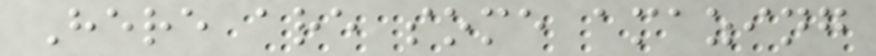Here are some amazing
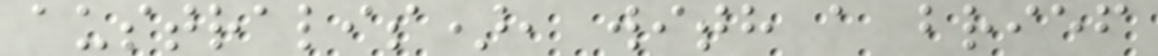australis), with a brief
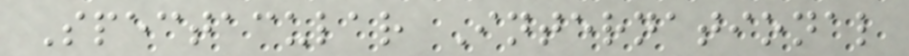Spectacular International
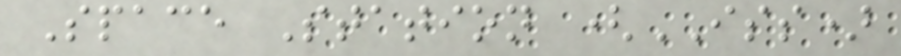Space Station (ISS)
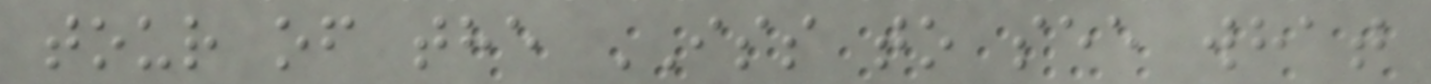tour of the ISS to see what
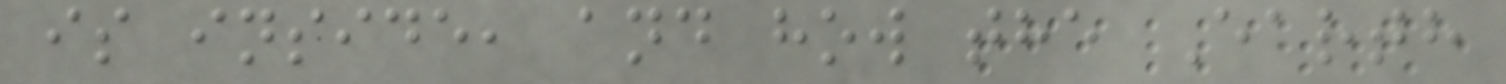is inside, and how the Earth
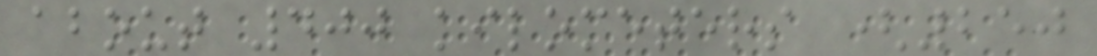about 400 kilometers (250
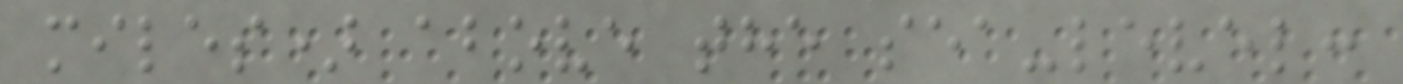miles) above the sea-level:
